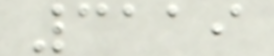3119
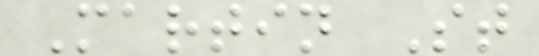Martin St
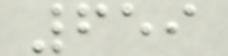659
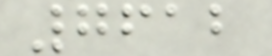7612
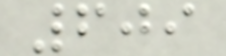609
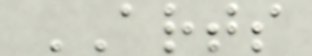ARTS
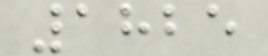1825
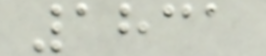1831
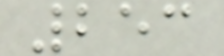253
